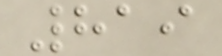819
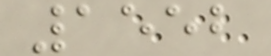1552
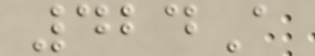424A
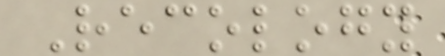Recology
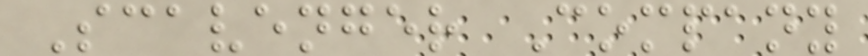Scavenger Company
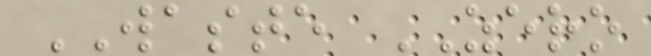WASTE ZERO
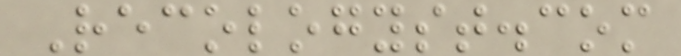Recologyst.com
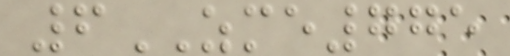6ZME775
